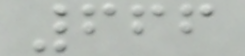666
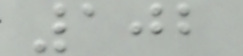102
